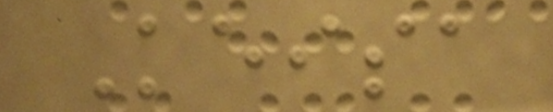Keisa
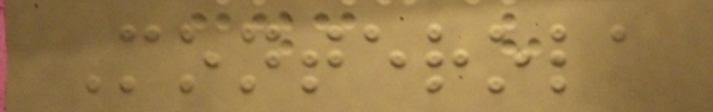Monterola
